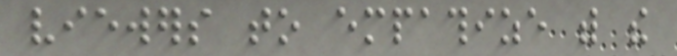viewers to empathize with the
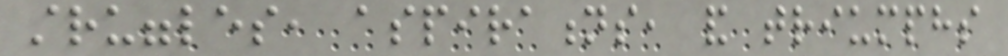struggles, aspirations, and triumphs
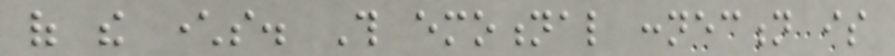of the characters. This emotional connection is
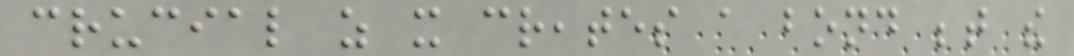crucial as it creates a bond between the
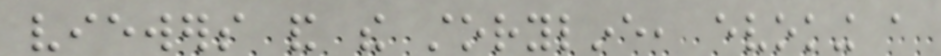viewers and the storyline, evoking a
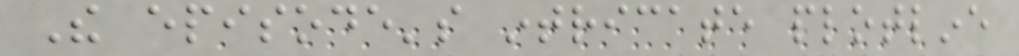The episode's intricate plotline
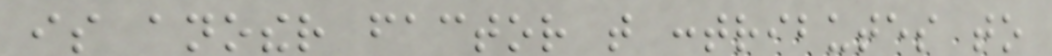is another factor that contributes to
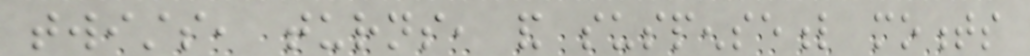twists, turns, and suspenseful moments
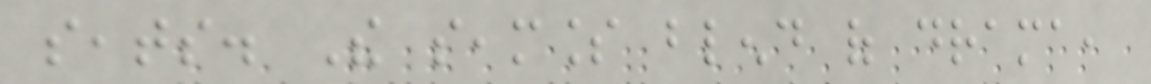seats. The seamless blend of drama,
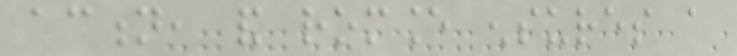action, and romance ensures a
